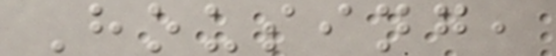Housing,
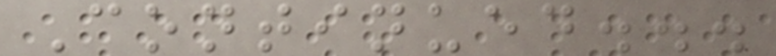Continued...
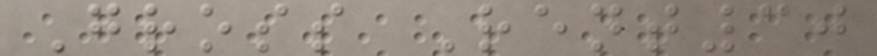Gross Rent30
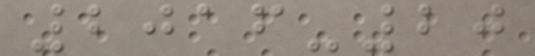2016-20
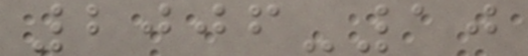2006-10
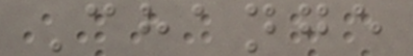Change
